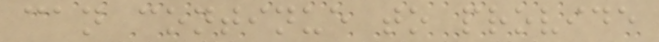can continue to provide
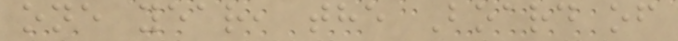one year, the Board of
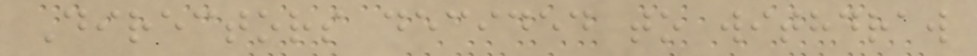Directors decided to withdraw
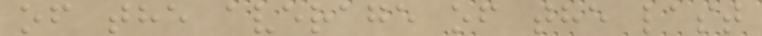of the average of the last
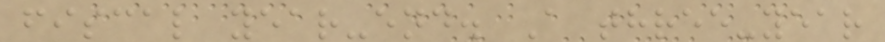fiscal year-end. A three-year
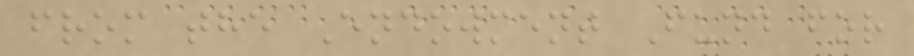from the Endowment Fund for
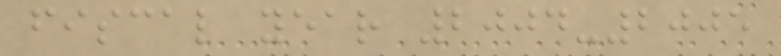fiscal year 2004-2005
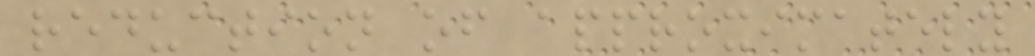reduction of approximately
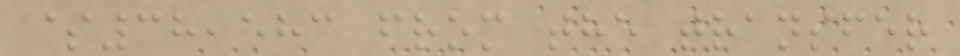$38,583 from the transfer
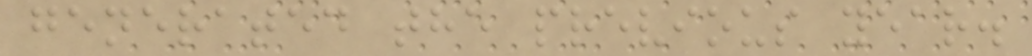generated the previous year.
